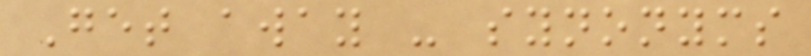Get away - synonyms
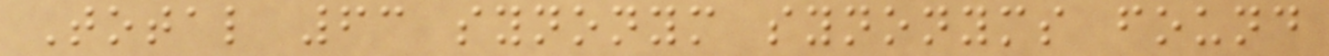Total 63 synonym synonyms found
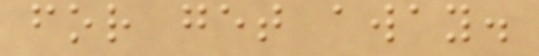for get away.
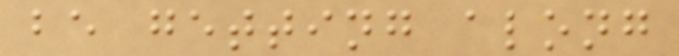be getting along
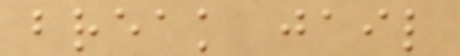break jail
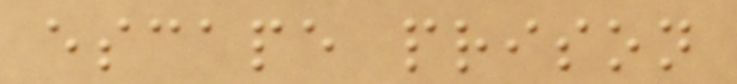escape prison
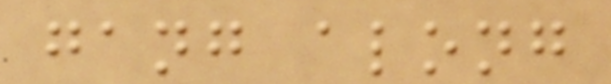gang along
